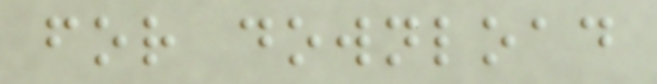for download
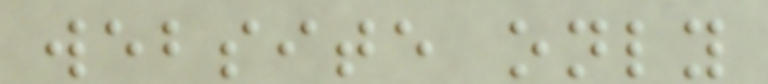website only
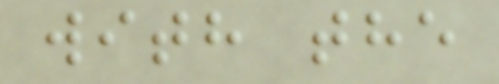with the
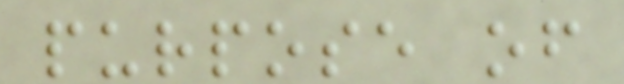purpose of
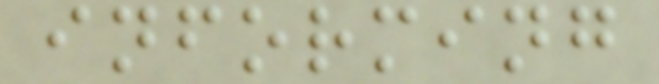informing
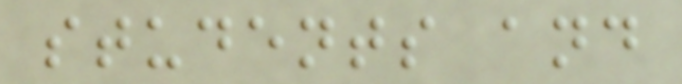students and
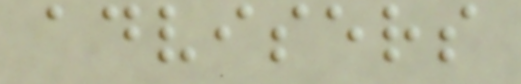advisers
